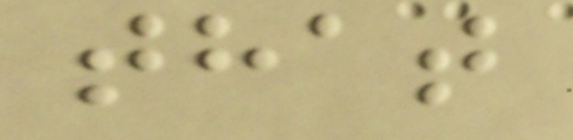that
